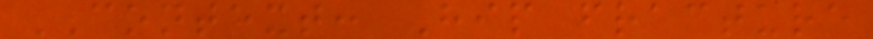CONTEXT: Hip fracture
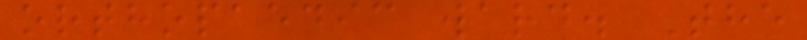orthopaedic ward. The
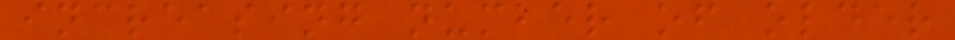increasing number of older
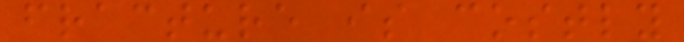fracture is costly
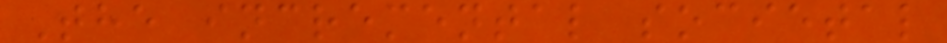The incremental societal
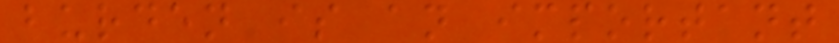burden is an important
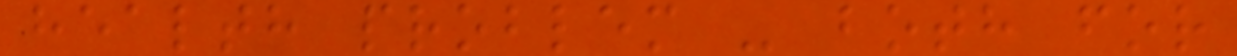health problem - both for
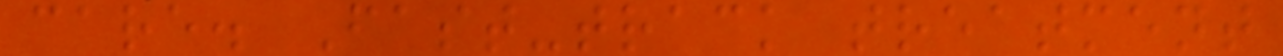care. Fast-track treatment
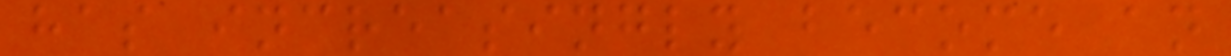has increasingly become an
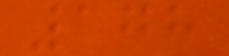178
